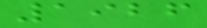1926
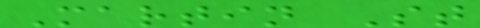Martin St
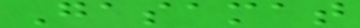Gasamat
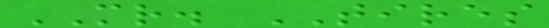MR. TIRES
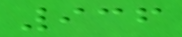936
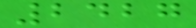2427
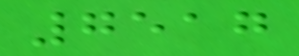7517
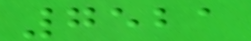7521
